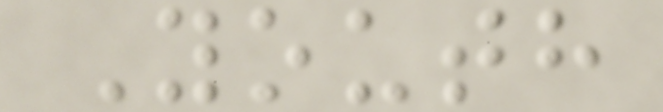Youth
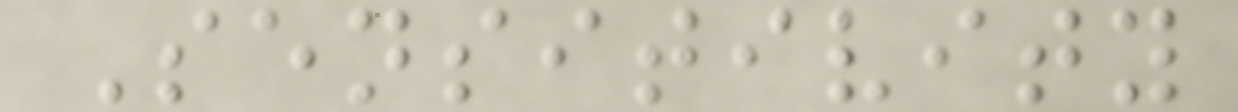Sensitivity
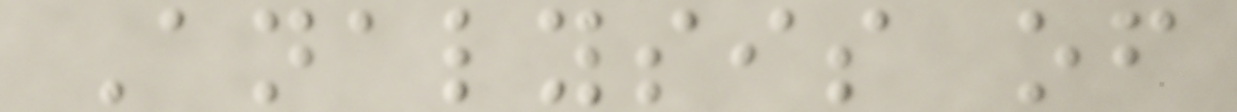Analysis of
